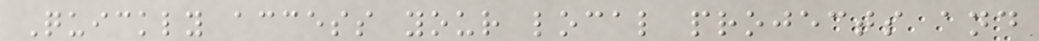Quickly access your local projects and
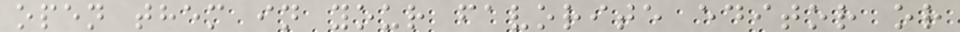open them in your favorite editor or
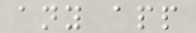any app
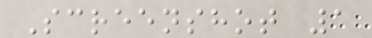Screenshot 1
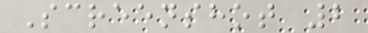Screenshot 2
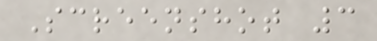Screenshot 3
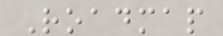Roadmap
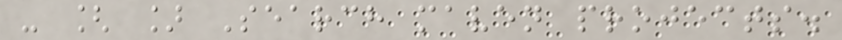- [ ] Search maven projects.
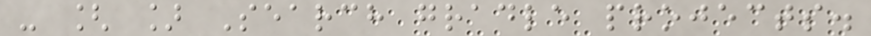- [ ] Search gradle projects.
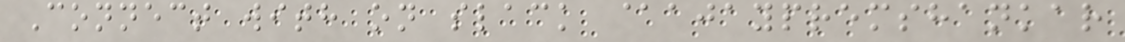Connect with on slack @ajaypremshankar
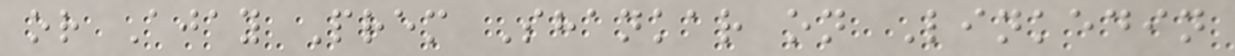or Ajay Prem Shankar on Linkedin
